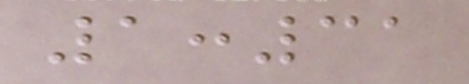1:31
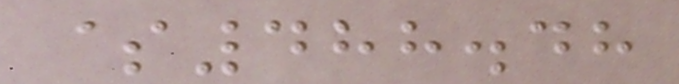$488.48
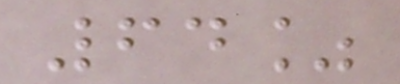64%
